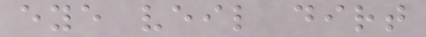eye veil dirt
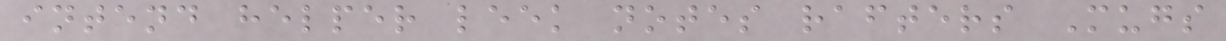intend helper leek notes rafters Mugs
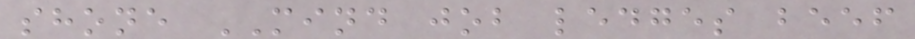shone MIND job ledges beef
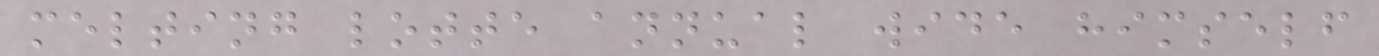melting lotte annual wide himself
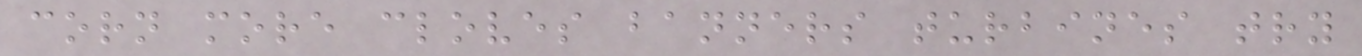corn more cloves banners turbines try
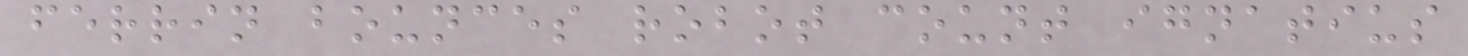ferrin bounces robot count ignatius
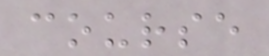course
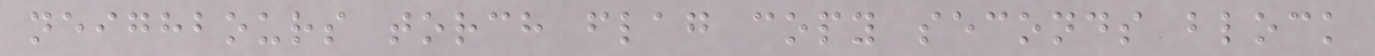neighbours torch flag copy seconds block
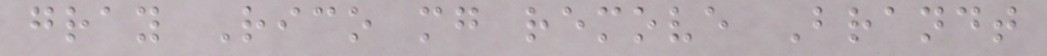gray Rico mg remove Brandt
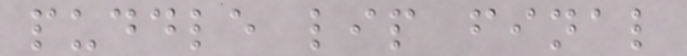puddle lip final
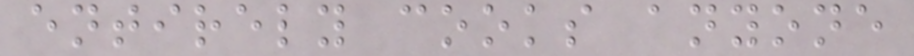entirely cooks anyone
